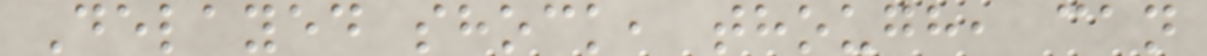Delayed shock, though, can
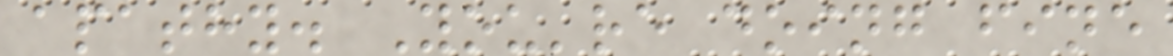apathy. You're doing fine
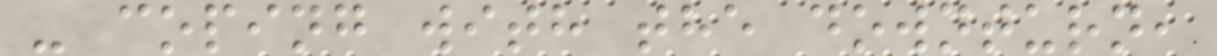- coping with the downturn,
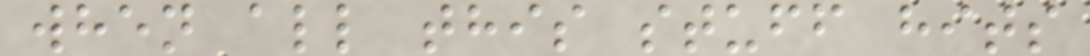when all this stuff hits
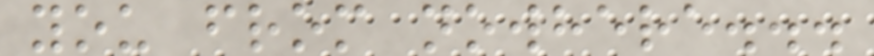you from nowhere...
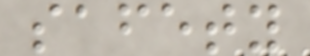safety
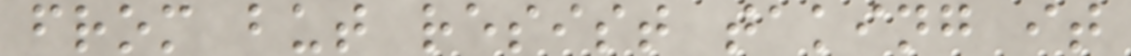from but resist taking it
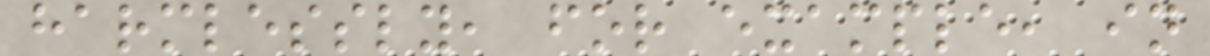harmlessly, for example, in
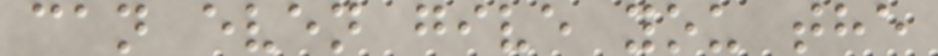can even give you the
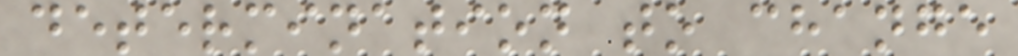determination to change
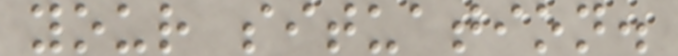your situation.
